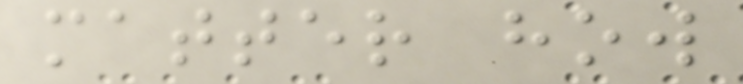matter how
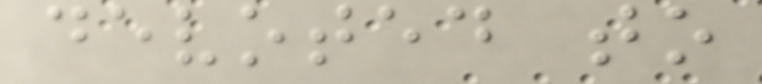devoted to
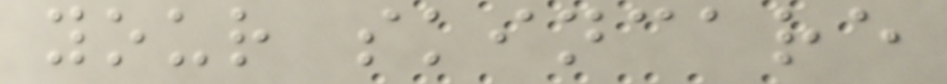your skincare
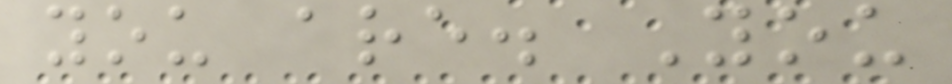you are. You
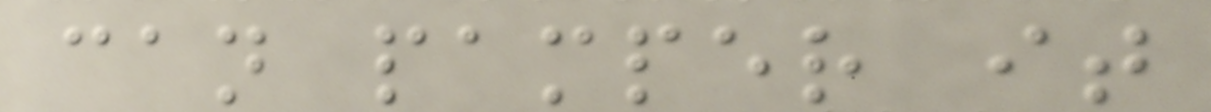can pamper it
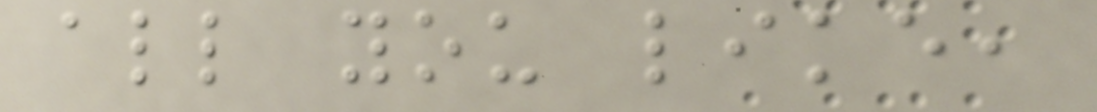all you like,
